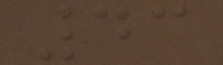43
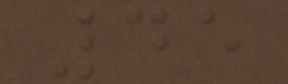45
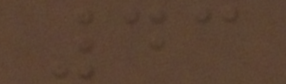43
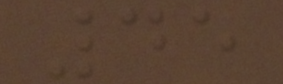45
